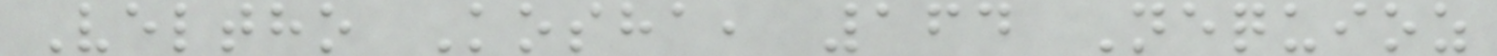Veltho Kosha, 164 Nequioz
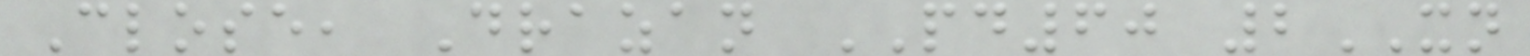Close, Drazan PD60 2XN
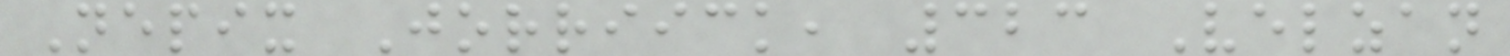Nepix Jorriick, 323 Velzan
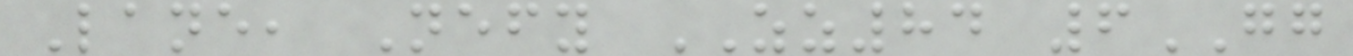Lane, Nefy ZZ84 6GG
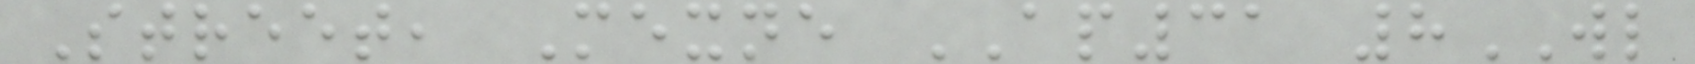Street, Mexne AP31 8WL
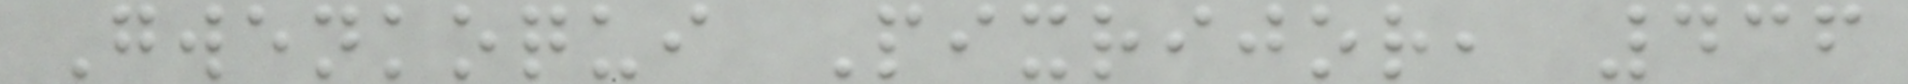Gwenkoqui Pixrijor, 436
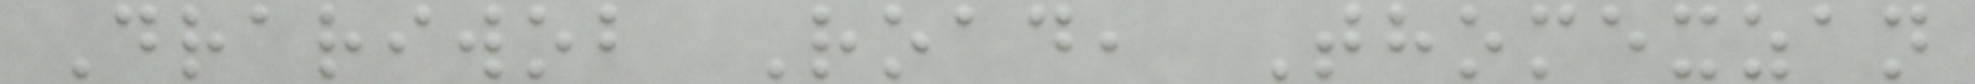Drariwob Road, Thomexzan
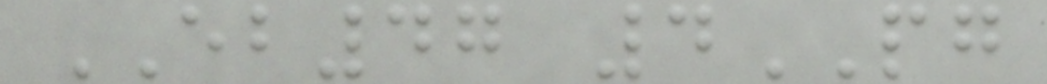EB47 4PG
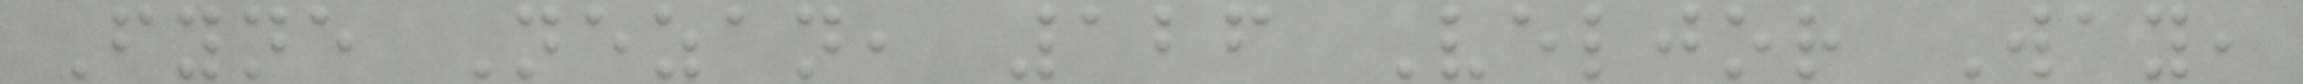Fyne Nezan, 126 Veljor Way,
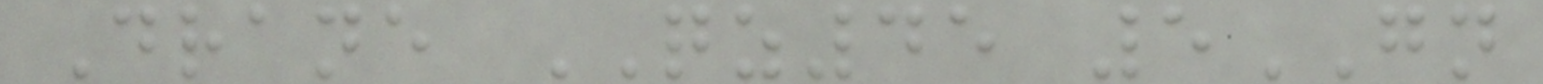Drane QZ45 5GN
